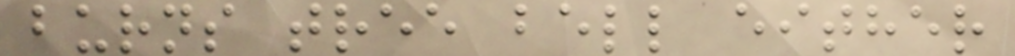burns tree bell either
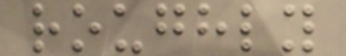roughly
